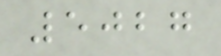5027
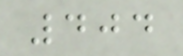404
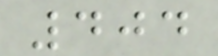404
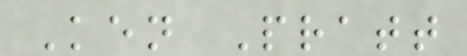Ken Pratt
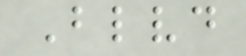Blvd
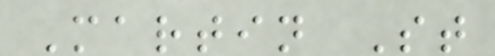Martin St
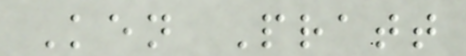Ken Pratt
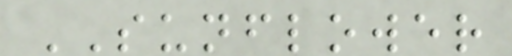SUNFLOWER
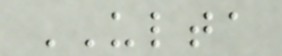ULTA
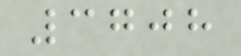3708
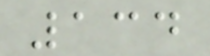134
